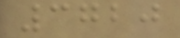3720
